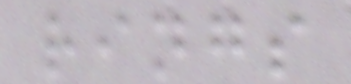rings
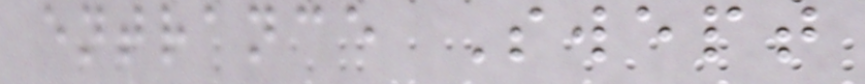entrance Swept
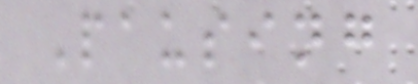Pausing
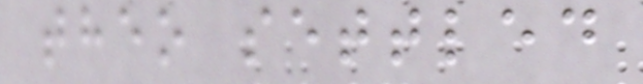theo settled
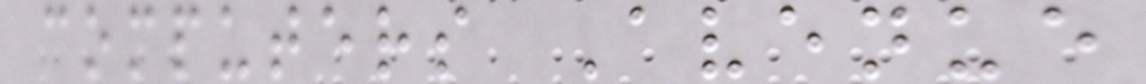computers Avenue
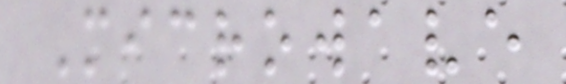Microwave
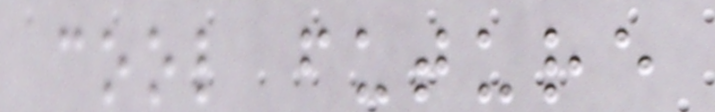cool future
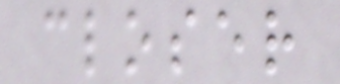closer
